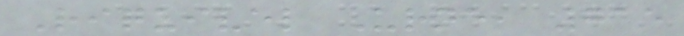Riquivel Urne, 715
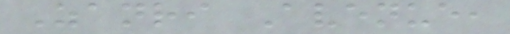Zanri Avenue,
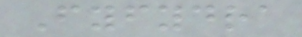Fyfydra
